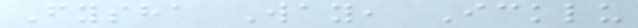Fysha Way, Icklu
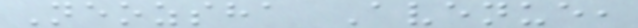Neozsha Avenue,
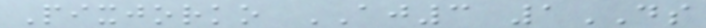Pixjorko AJ3 1DS
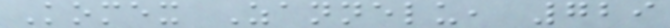Komex Zannelu, 729
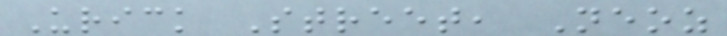Urick Street, Neoz
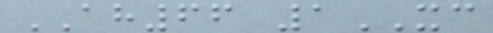AH66 1XC
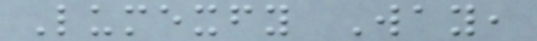Lumexfy Way,
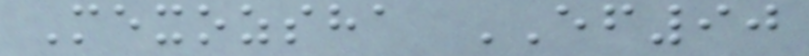Mexozsha EF90
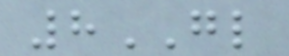8GL
